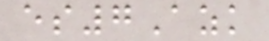es7Azk
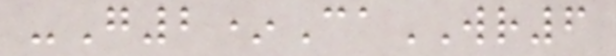-G2*CaWR6
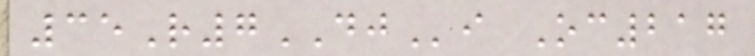35R7DJi Oc217
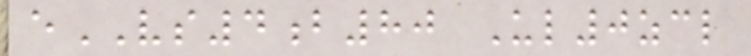eVS4b80 Ul0zcl
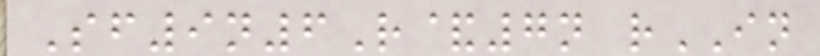Sf9n6R&7n rIN
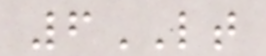6LT
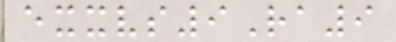exxvs9Ra9
